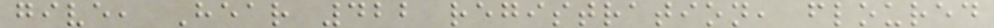give, Hear 422 registration, floured
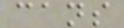cans
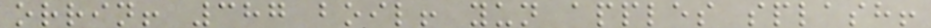orrin! 387 boil! yun apples splash!
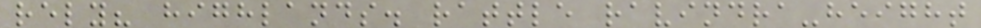rely? highlands. rattle ravindra-height
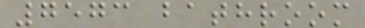7573 bathroom
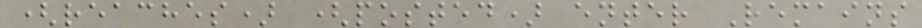(reaches) (posted) enter Remains
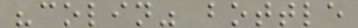"colin" bottle
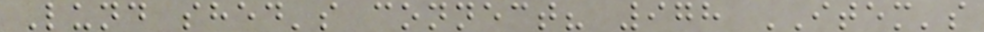Lund shed's connect? 978 ITEM's
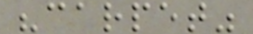"carpet"
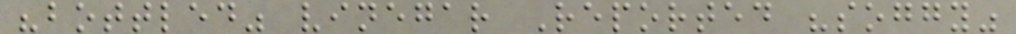"bottled" vinegar Reported "soggy"
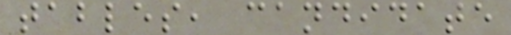tables, candidate
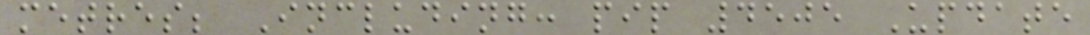metres; Including: pip 4505 Update
